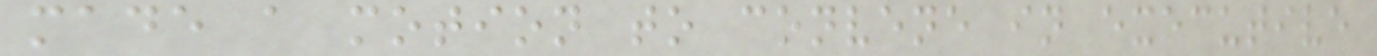made a motion to convene in executive
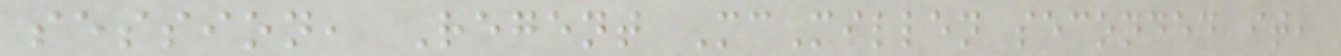session, Regent McMillen seconded it,
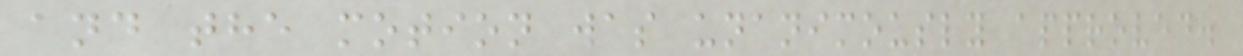and the motion was unanimously approved.
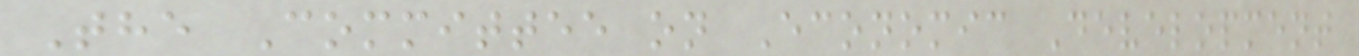The Committee on Economic Development
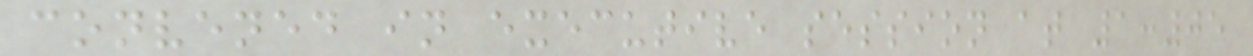convened in executive session at 1:05
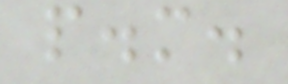p.m.
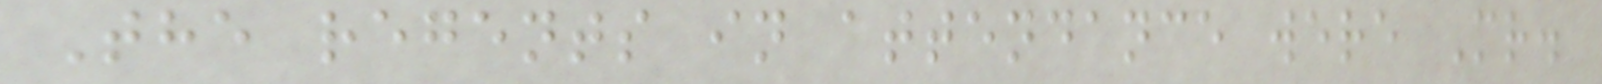The regents in attendance were Mr.
